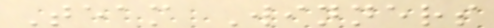Team Winners
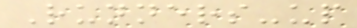Runners-up
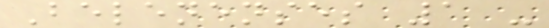Belenenses 1 -
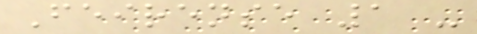Feirense 1 -
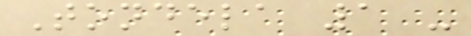Tondela 1 -
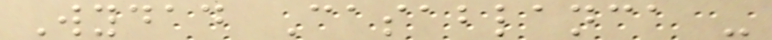Wydad Casablanca -
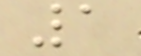1
